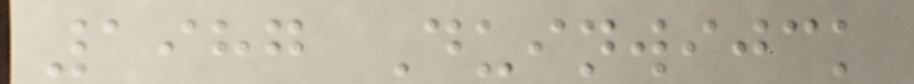1987 Duinwijck
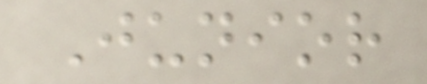Junior
